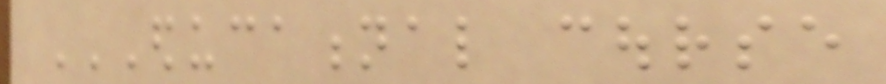EDUCATIONAL COURSE
